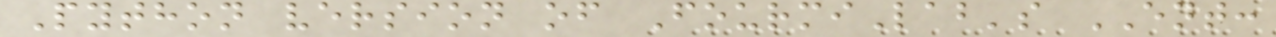Python version of FourmiLab's ENT:
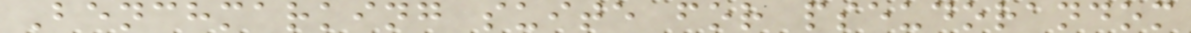Benchmarking suite for pseudorandom
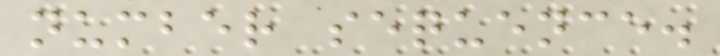number sequence.
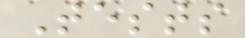Tests
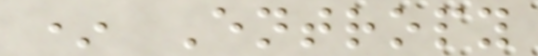* Entropy
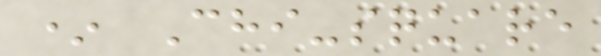* Chi-square
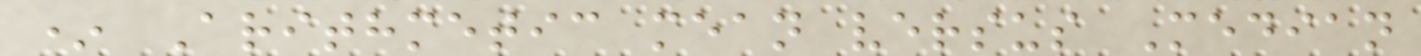* Arithmetic mean versus Median
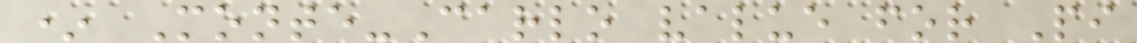* Monte-Carlo value for Pi
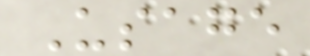Usage
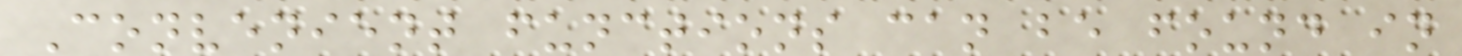Convenient functions can be found in
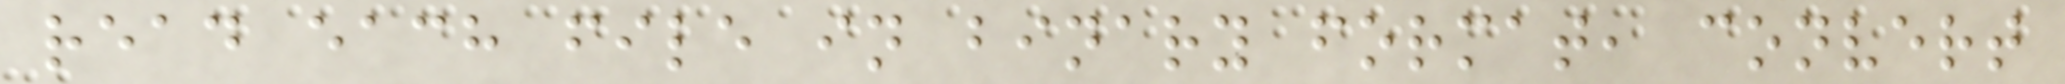read each file in binary format, convert
